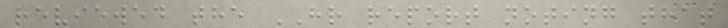reviewed the HR report noting that
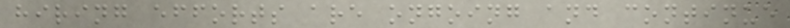hiring efforts are ongoing and continue
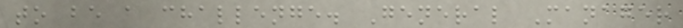to be a challenge. General Manager
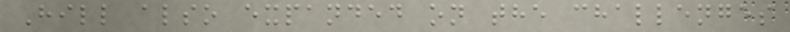Hill also expanded on the challenges
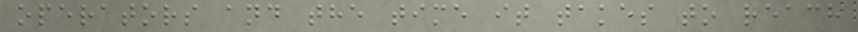operators and the time it takes to reach
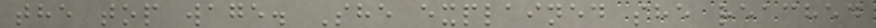the top wage. She explained she reached
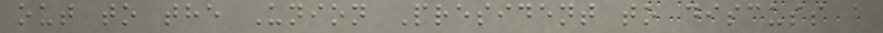out to the Union President to discuss a
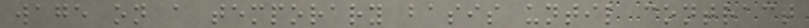wage on a temporary basis until contract
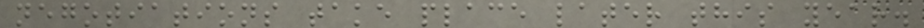negotiations take place later this year.
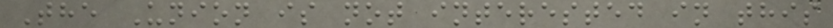The Union is not interested in this
